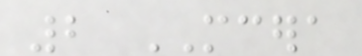2 MCERA
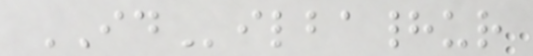IDilbahadur
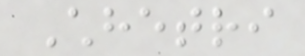Chhetri
